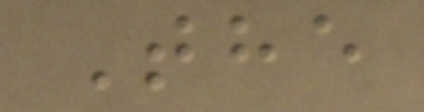The
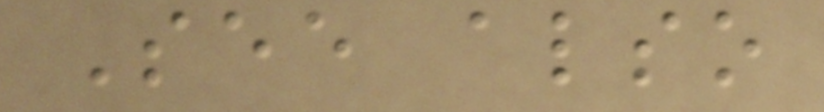See also
